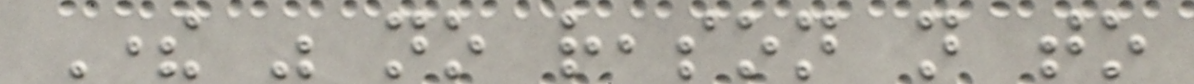There was no reason not to
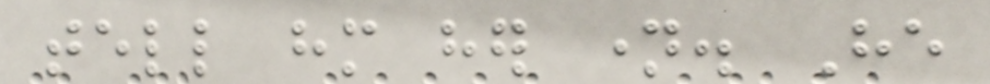tell him her name. He
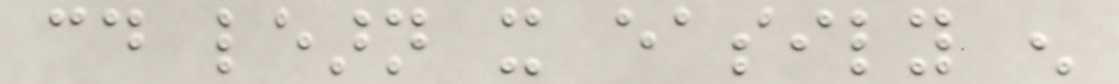could learn it easily enough
